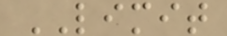LIMIT
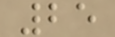25
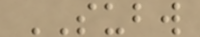SUBW
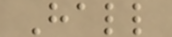Hall
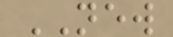NEW
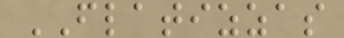FLATIZZAS
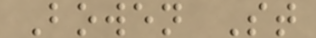Bowen St
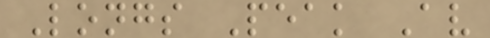Longs Peak Av
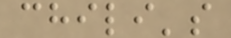chili's
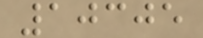10305
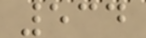534
